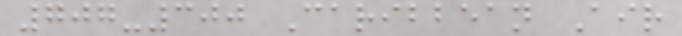707-300 Caribbean Air
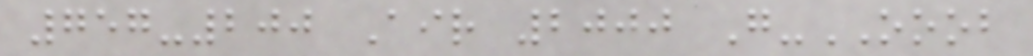757-200 Air 2000 G-OOOB
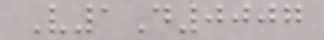V1D0007
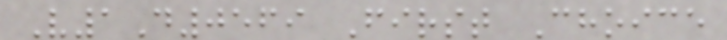V1D0569 First Choice
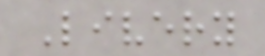Livery
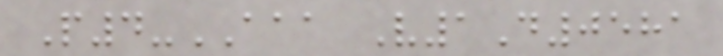P4-AAA V1D0581
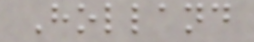Holland
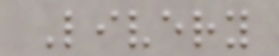Livery
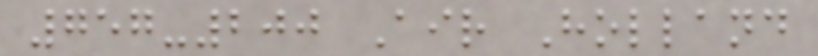757-200 Air Holland
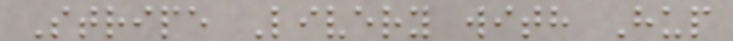Stripe Livery with Hup
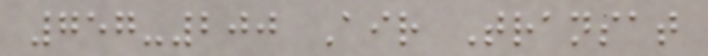757-200 Air Transat
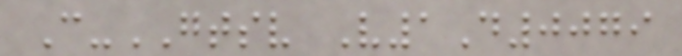C-GTSV V1D0079
